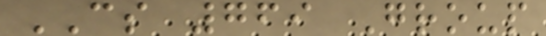CS 769 Group
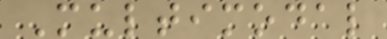Multimodal
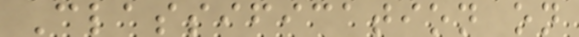Classification on
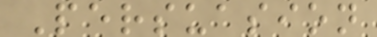Persuasion
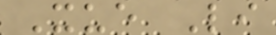Xue Li
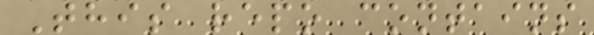This repo contains
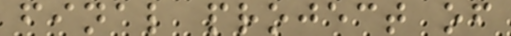final project of
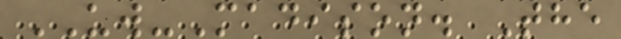UW-Madison. The
